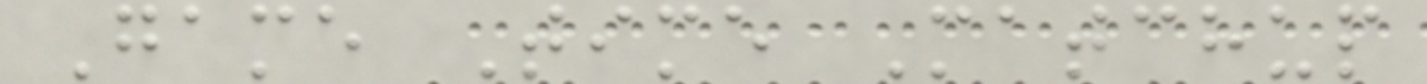Game Time Matchup
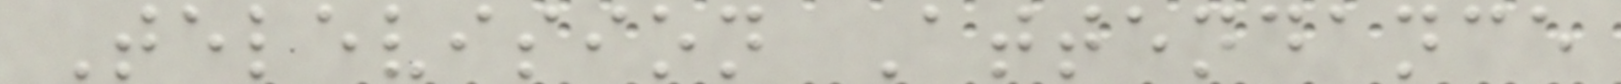Television Attendance
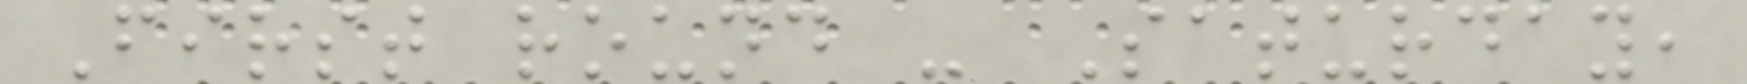First round - Saturday,
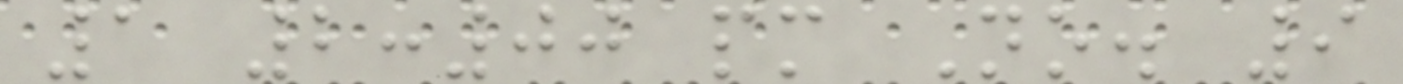1 2:00 pm No. 9
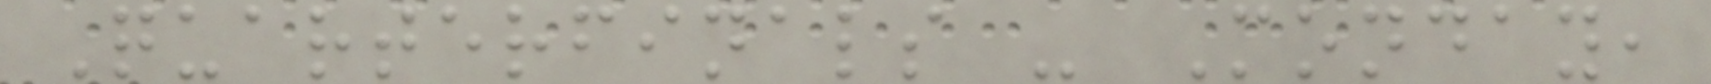Quarterfinals - Monday,
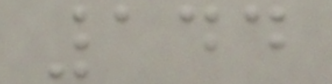144
